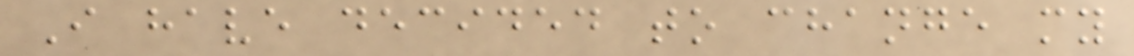I have decided to change my
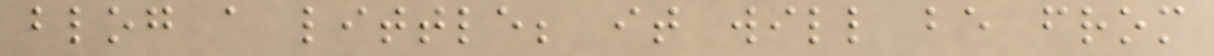blog a little; it will be from
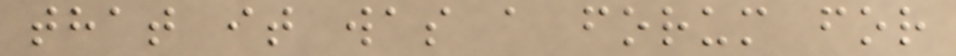that it was a forum for
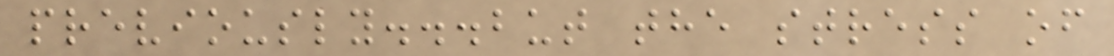previously...but the stress of
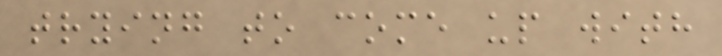trying to come up with
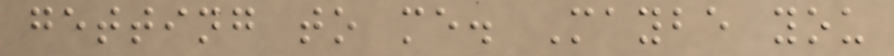getting to me. Maybe you
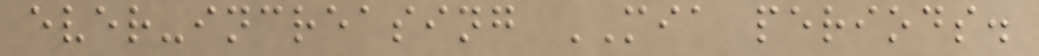ever-increasing MIA periods.
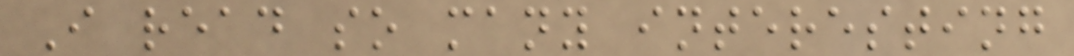I read so many interesting
